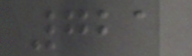721
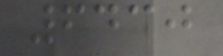6430
